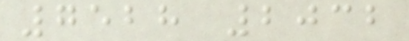7528 2032
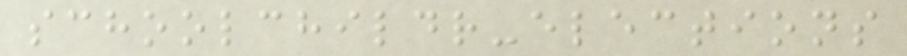schoolchildr-elections
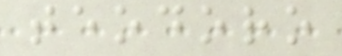teodoro
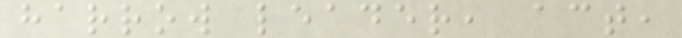harrow leader, act,
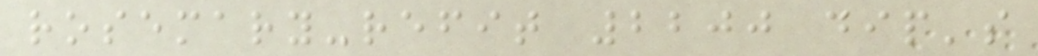rosemary-refit 2200 dip's
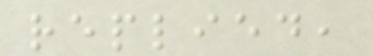replied,
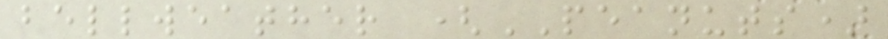bellweather (PEANUTS)
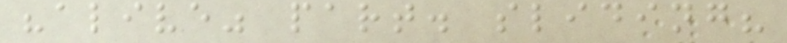"alive" part. sliding?
